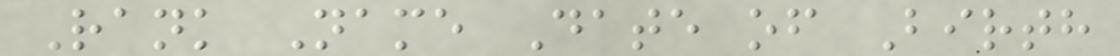Rank Name Date of Birth
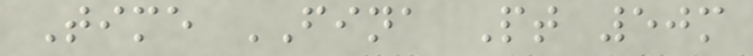Time FINA Pt 50m
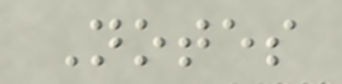Notes
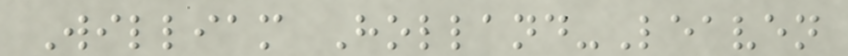William Holland-Leaven
